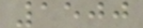1500
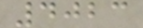4023
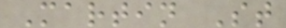Martin St
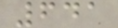641
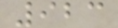923
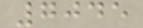7045
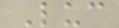Luc
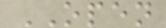OPEN
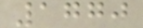1770
